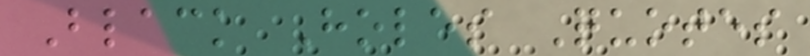Black Holes Quotes
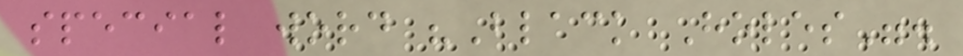special word "Black Holes".
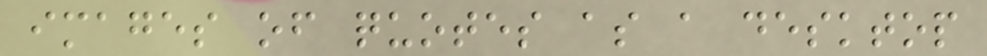images of quotes as a desktop
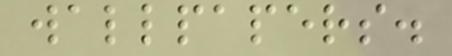wallpapers.
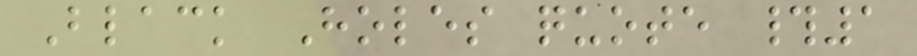Black Holes quote #1
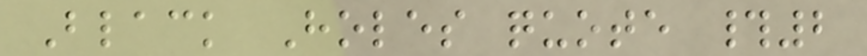Black Holes quote #2
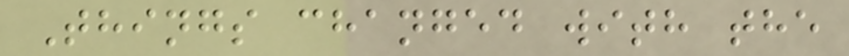Things changed with the
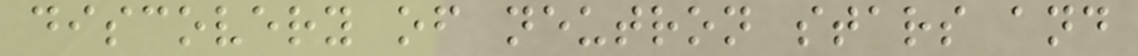discovery of neutron stars and
